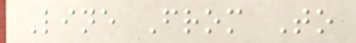Line From To
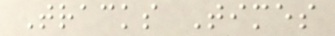Tracks Times
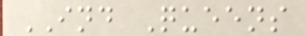IND Queens
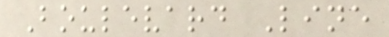Boulevard Line
